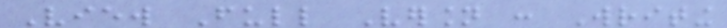View Full Version : Writing
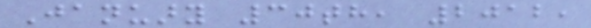January 30th, 2012,
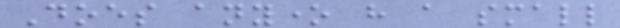Does anyone have a small
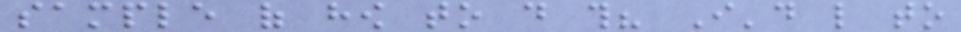sample of how to do this? I'd like to
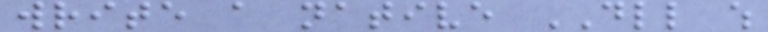write a native DLL which
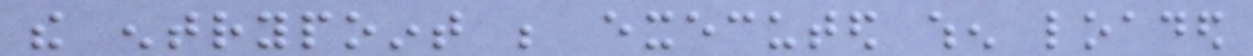the entrypoint be executed when loaded
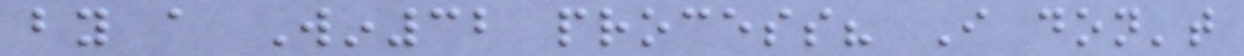by a Win32 process? I don't
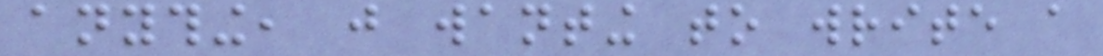anything, just wanting to write a
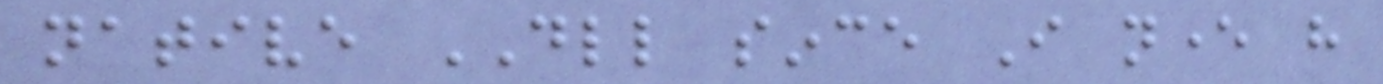native DLL since I never have
